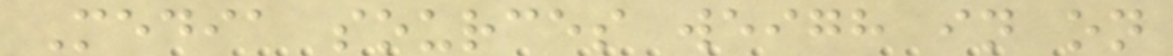Media sources weigh in on
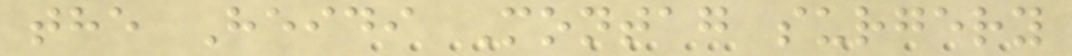the Heidi Montag surgery
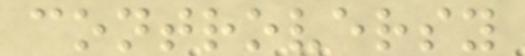controversy
